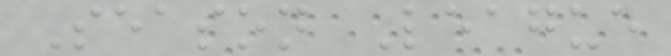Season League
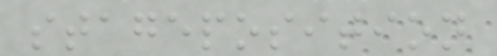stageposition
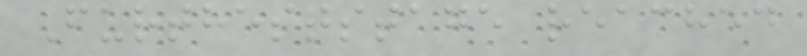Furtheststage reached
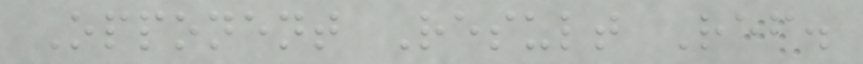Opponent Result Ref.
